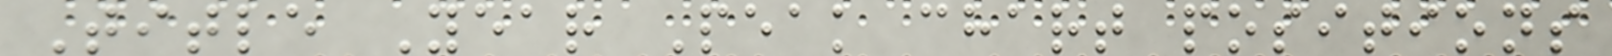Title Year Peak chart positions
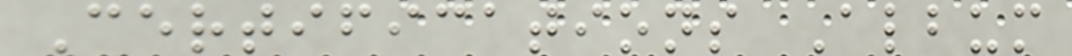Certifications Album
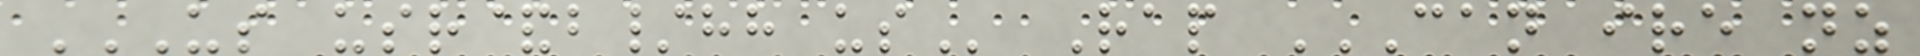US USR&B/HH US Rap CAN IRE NZ
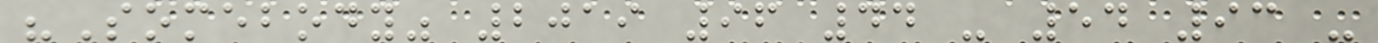"Somebody" 2019 96 44 - 54 93 -
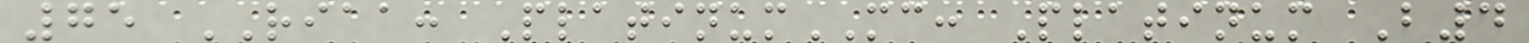75 RIAA: PlatinumMC: Platinum B4
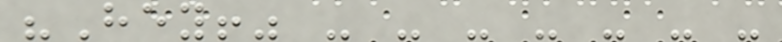"Hey!" - - - - - - -
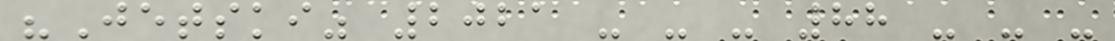"Jetski" 2021 - - - 88 - - -
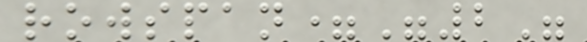rowspan="2"
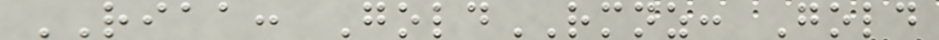RIAA: GoldRMNZ: Gold
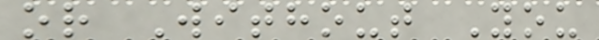or Without You
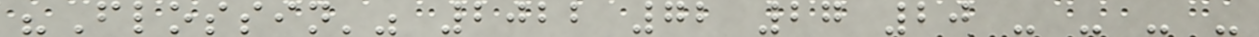"Flossin'" 2022 72 27 20 - - - -
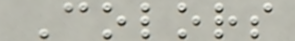Colors
